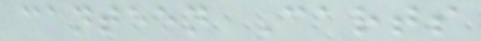canteen Carts
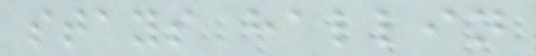stays hallin
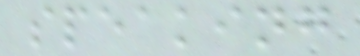speaking
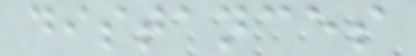distances
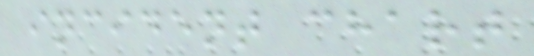incident chart
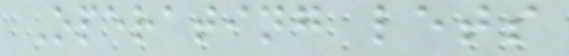Operating lets
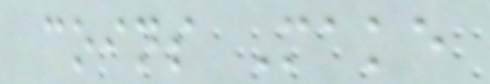coins Make
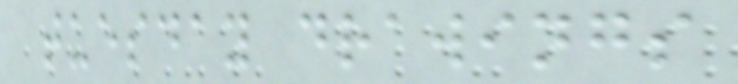tuesday drawings
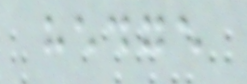hedge
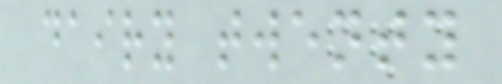dairy twenty
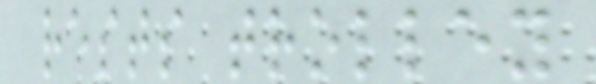rests trolley
